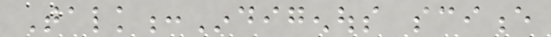Talk:Indigenous science
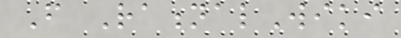From RationalWiki
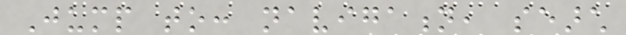Jump to: navigation, search
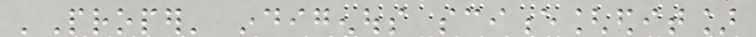'Proper' indigenous science[edit]
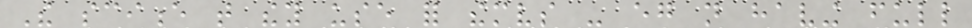The science that they use for themselves - eg not having full
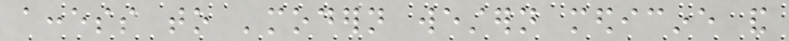access to 'modern western medicine and
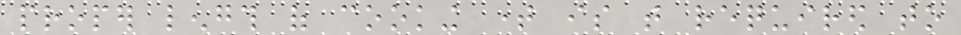proper length of cooking time is that required to
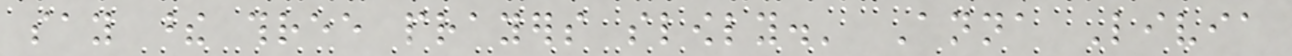say these three prayers slowly.' Anna Livia
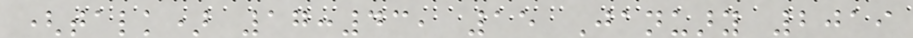(talk) 17:43, 15 January 2019
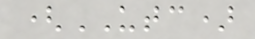(UTC)
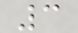3
